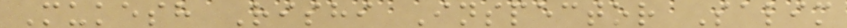Mukesh Rishi Inspector Salim
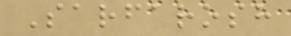Sarfarosh
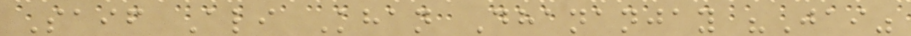Saif Ali Khan Dhananjay "Jai"
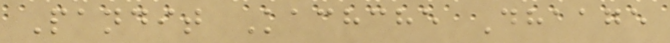Pandit Kachche Dhaage
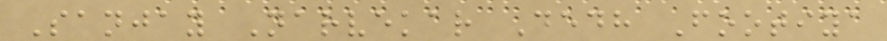Sanjay Narvekar Dedh Footiya
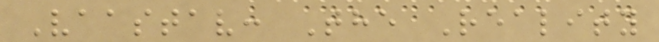Vaastav: The Reality
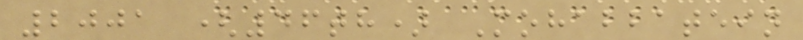2001 (46th) Mohabbatein
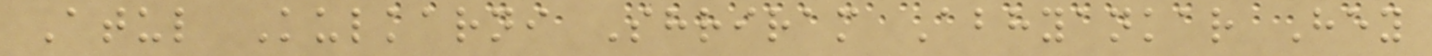Atul Kulkarni Shriram Abhyankar Hey
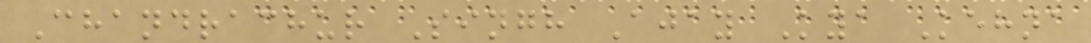Chandrachur Singh Ajay Kya Kehna
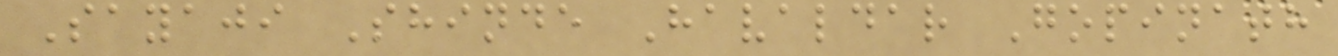Sayaji Shinde Havaldar Gopinath
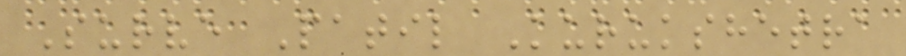Surve Patil Kurukshetra
